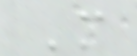M
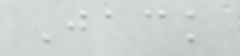Jack
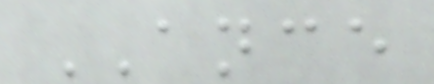ANCE
